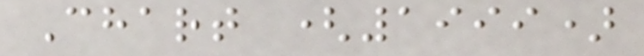Chart (1999)
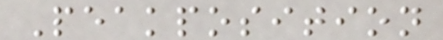Peakposition
